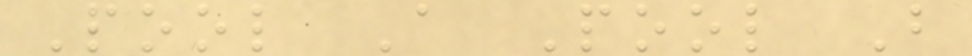Pool A Pool B
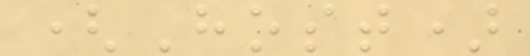(Host)
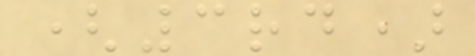(3rd)
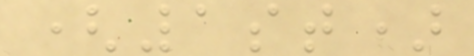(1st)
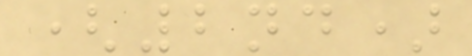(2nd)
